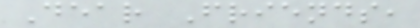Dear Friends,
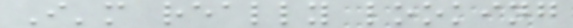I'm really looking
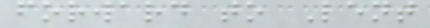forward to Lent
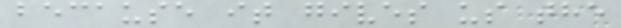because it gives us the
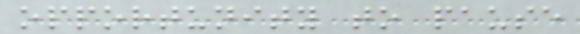opportunity to pause
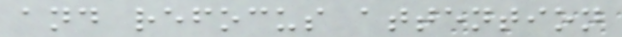and refocus attention
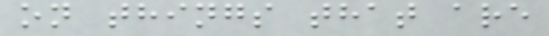on things that are
